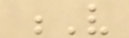V
